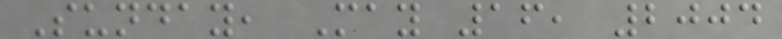Sunday, May 16, 2004
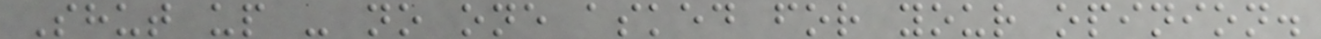Shut up - no one asked for your opinion.
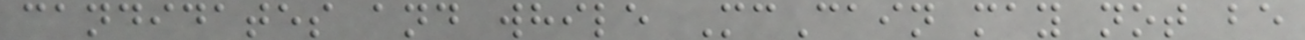candidates and while McCain may not be
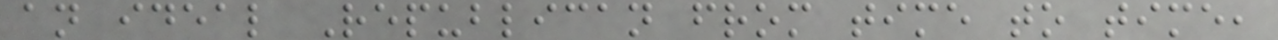an ideal Republican from time to time,
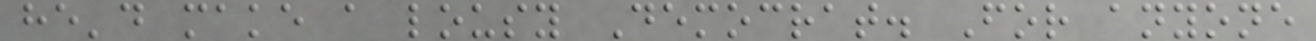he'd make a lousy Democrat. For anyone
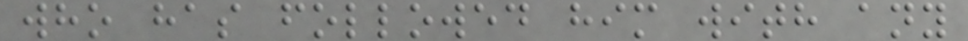who has followed him with any
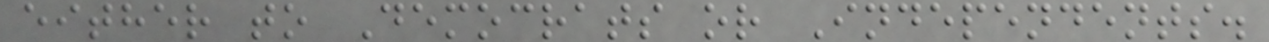either to Democrats or Independents.
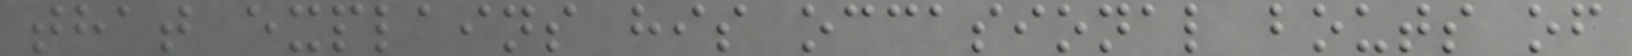that explains his occasional bouts of
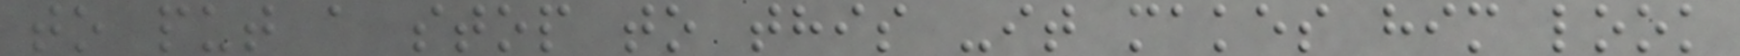to put a stop to this -it makes him look
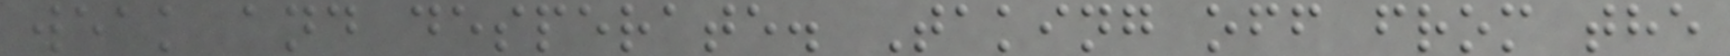weak and desperate. Taking off from the
